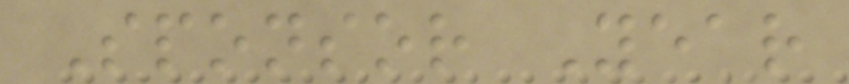Sponsor Year
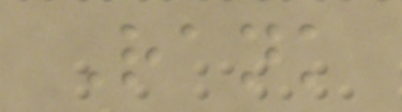Rank
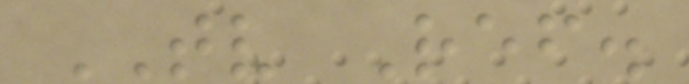TV Ref.
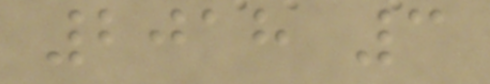2018 3
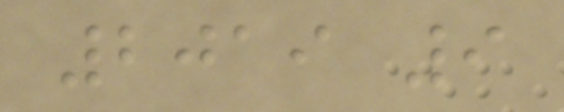2019 9
